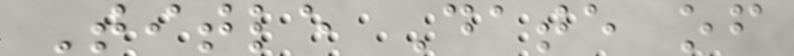Title Date of
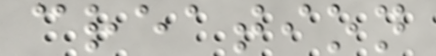creation
